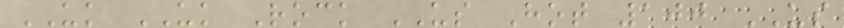UK UK Rock US Hot 100 US
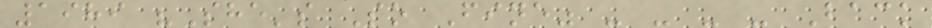1989 "She's So Fine" - - - - Back
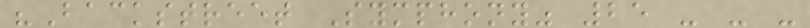"Backstreet Symphony" 25 - - -
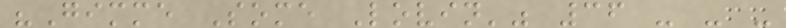"Gimme Some Lovin'" 36 - - -
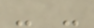- -
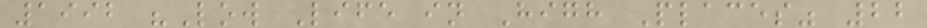1992 "Low Life in High Places" 22
